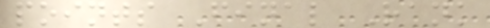points Final Rank
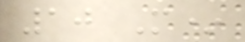10 M*
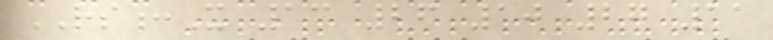RS:X 13 26 10 27 11
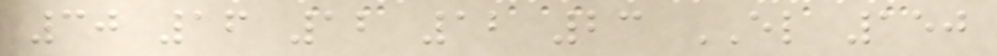30 16 12 12 23 EL 150
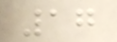17
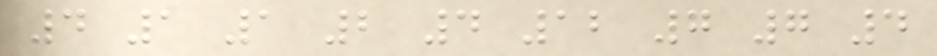4 1 1 2 4 12 7 7 4
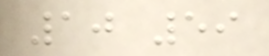10 59
